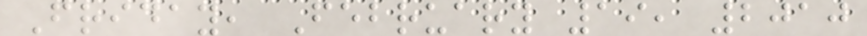Friday, February 19, 2010
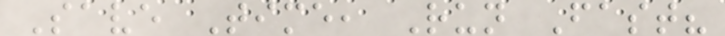Save Time, Run Fast?
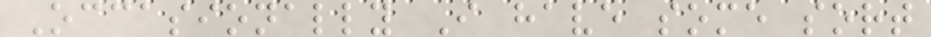Occasionally I have some sort
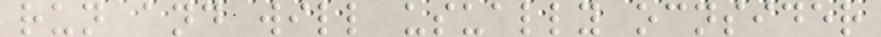run and will usually ocnsider
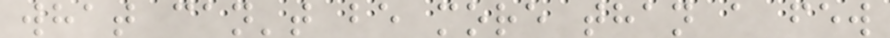what can't be more than a few
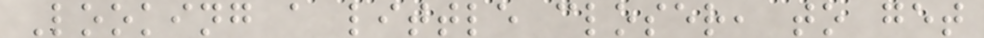Looking a little closer, to get
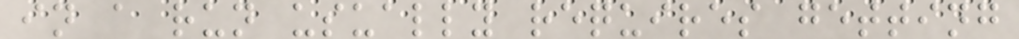in a run usually requires getting
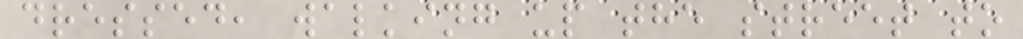dressed, walking up the street to
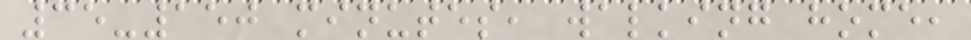35-150 minutes, walking home,
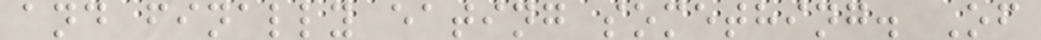and finally eating something. Of
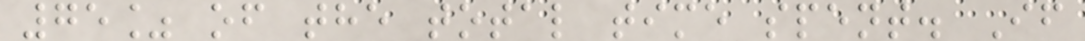75% of the total time spent. If
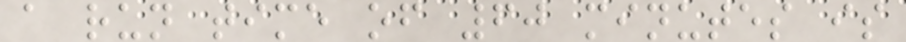a run time of 60 minutes is
